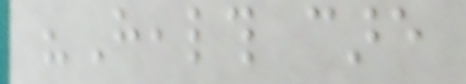"Health care
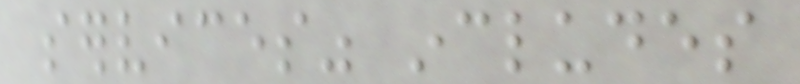services" includes
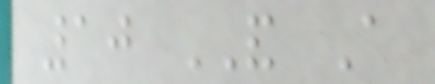10 AND A
